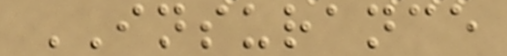INSURANCE
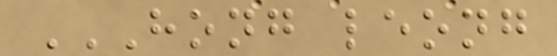HONG LEONG
